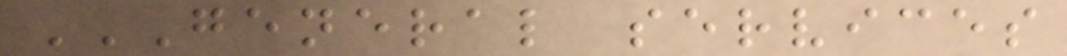GENERAL SERVICES
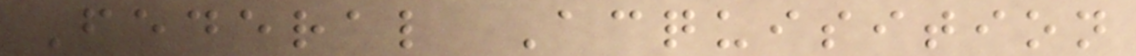Federal Acquisition
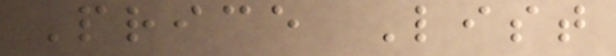Price List
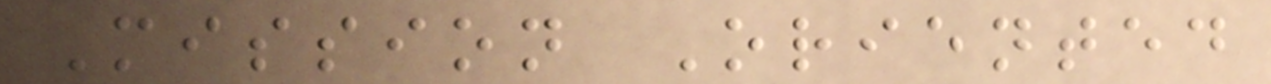Mission Oriented
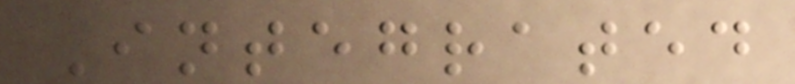Integrated
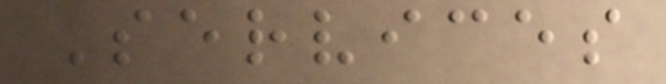Services
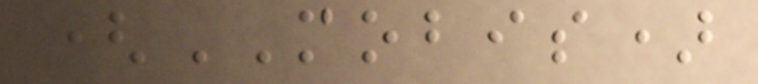(MOBIS)
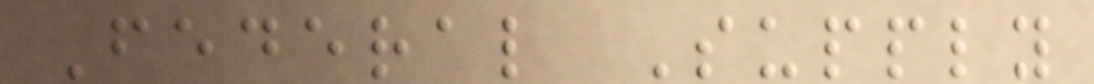Federal Supply
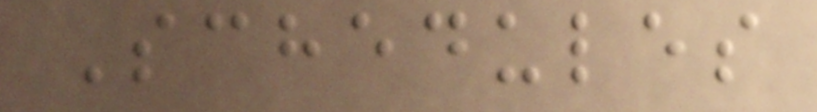Schedules
